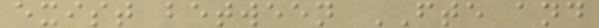exist between FTE and
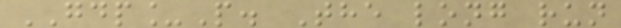GDP_P. The long run
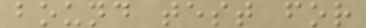bound test for
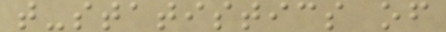t-statistics of
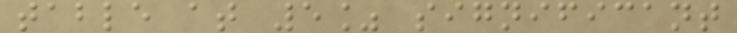table at 5% significant
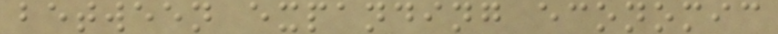between expanding economic
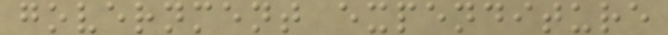government expenditure
